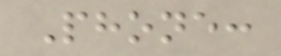Phone:
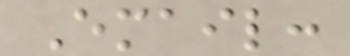Email:
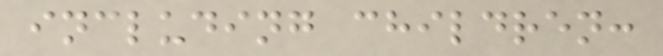including children:
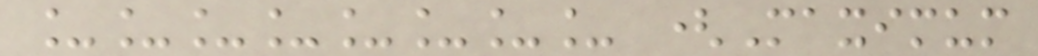________ (Maximum
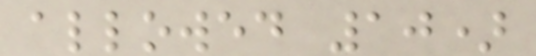allowed 10)
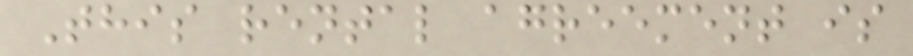This rental agreement is
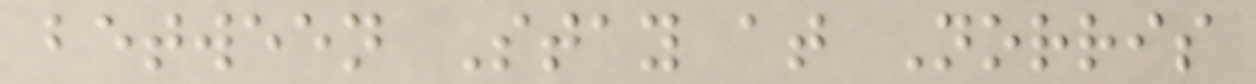between Stay at Norris
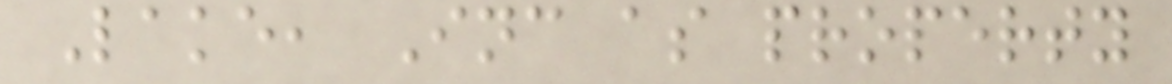Lake, Inc as property
